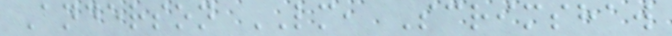Anderson LM, Scrimshaw
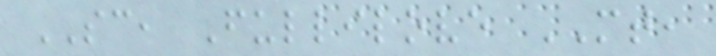SC, Fullilove MT,
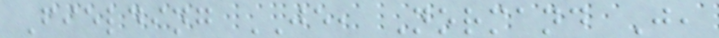Fielding JE, Normand J,
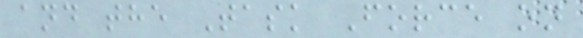and the Task Force on
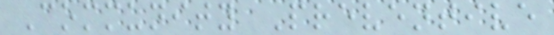Community Preventive
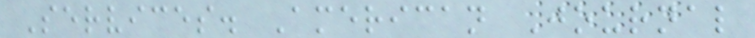Services. American Journal
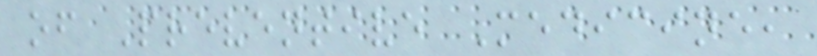of Preventive Medicine,
